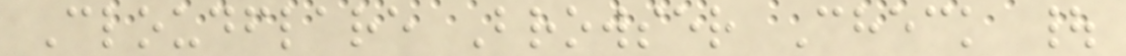Cloudflare Browser Check |
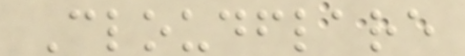Cloudflare
